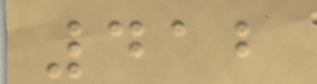412
